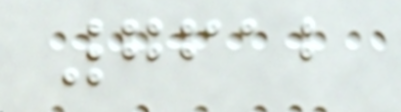7612
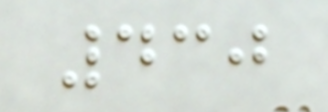430
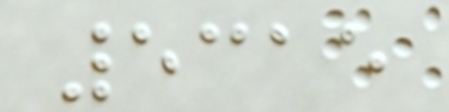5315
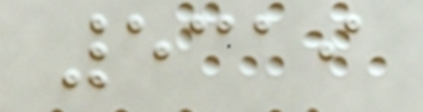5319
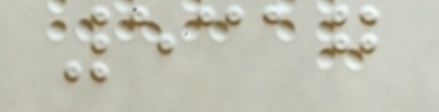5317
